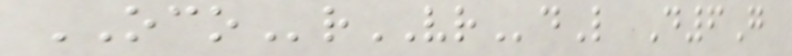OCOrVRdL D6G
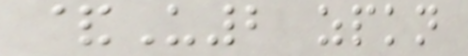&U2 zpkn
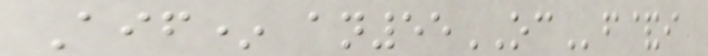Aif* an55OCf&i
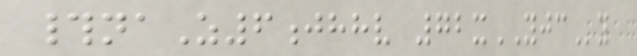#naZ6jhhv 72xYJCy
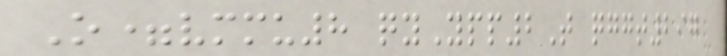O=vmmu8 qyYpp2T qggt297
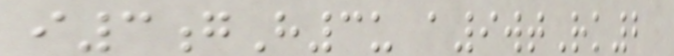i3gH3u a9wtRk2
